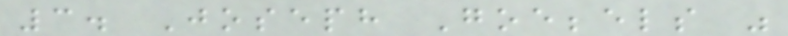3. Joseph Goebbels was
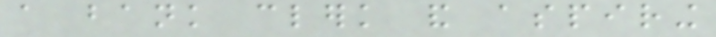a bank clerk and aspiring
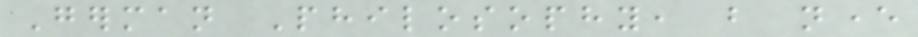German Philosophy, but never
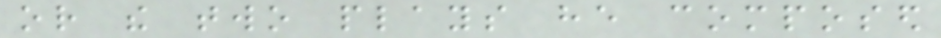or the two plays he composed
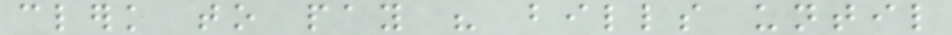clerk to pay his bills until
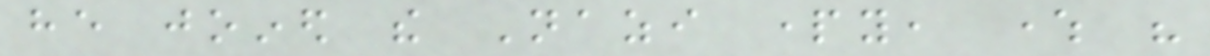he joined the Nazi party, where his
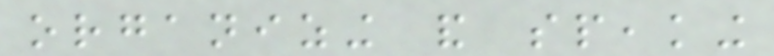organizing and speaking
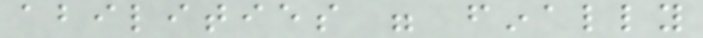abilities were finally
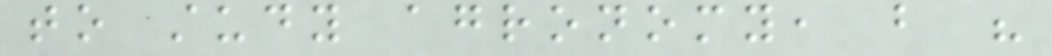to study agronomy, but his
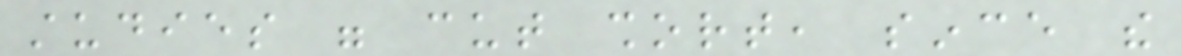studies were cut short, since the
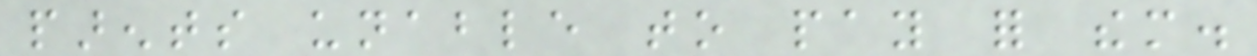parents unable to pay for them.
